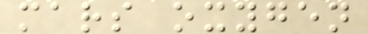mars oxygen
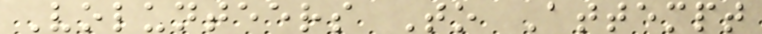Volunteers To Attempt
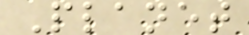Planet
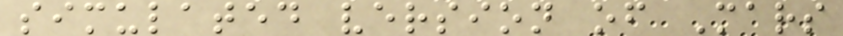simulated version of Mars
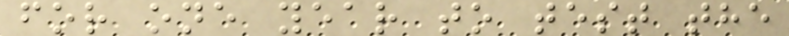for one year to test the
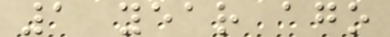1 year ago
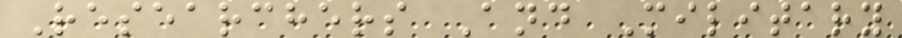Researchers And Military
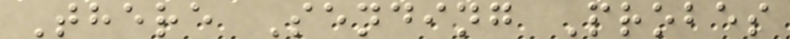There Sending Probes
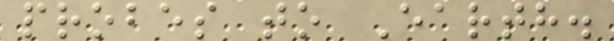probes to Earth.
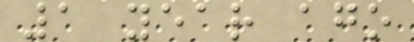1 year ago
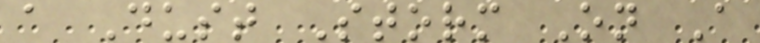a Dust Storm On A
